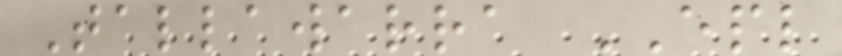Tallawarra EPL
